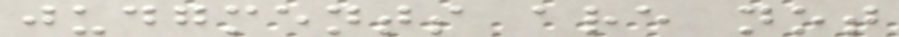judgments are not
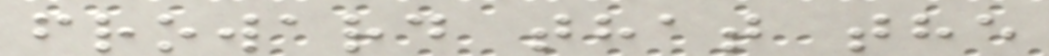froward that the
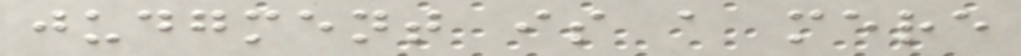judgment is a mere
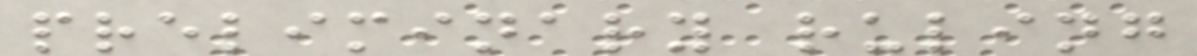preliminary ruling
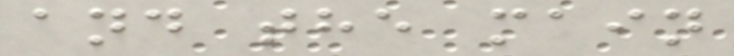and the main
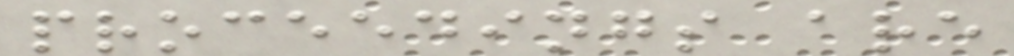proceedings are
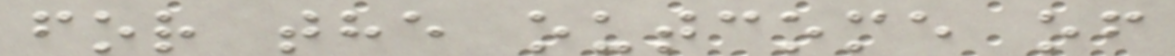for the outcome of
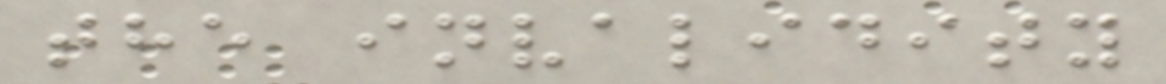the invalidity
